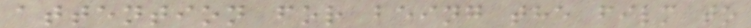attention for being the film to
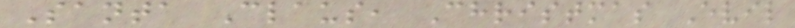Santa Claus, Christmas Evil
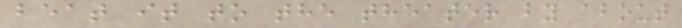beat it to the theater by about
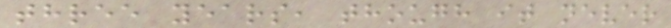three years, though it never
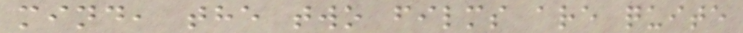mind, the two films are quite
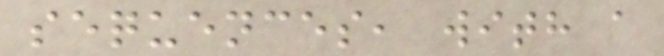sequences, with a
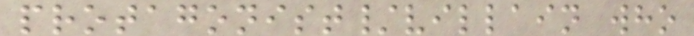protagonist/villain who
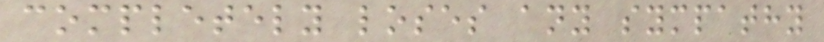completely loses any sympathy
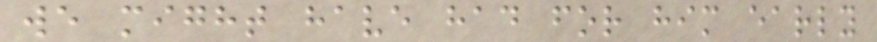we might have had for him early
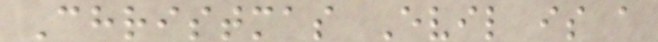Christmas Evil is a
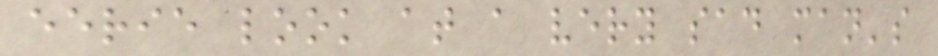eerie look at a very sad man's
